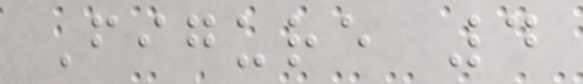Figure 4
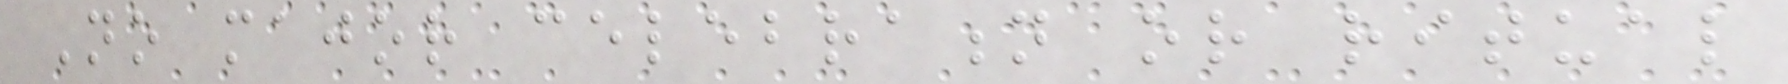No major celebration or ritual
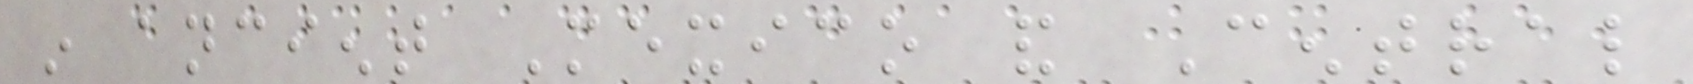in ancient Mexico and Central
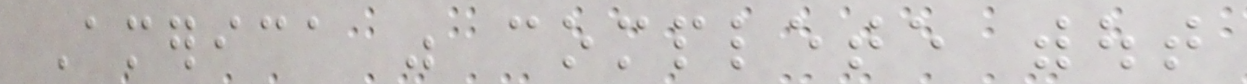America was complete without
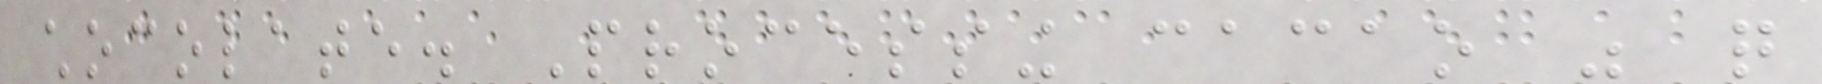chocolate. Processing cacao was quite
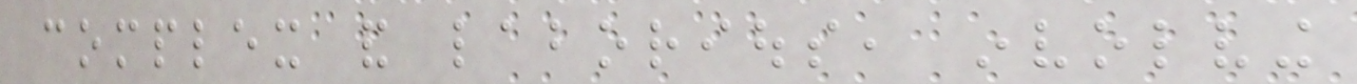complex and laborious, involving
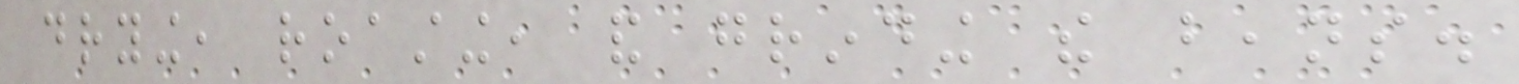drying, roasting, and grinding the beans.
